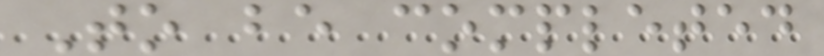To be completed
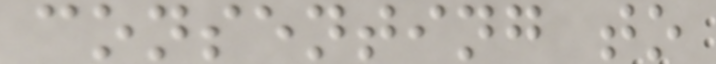consenting to
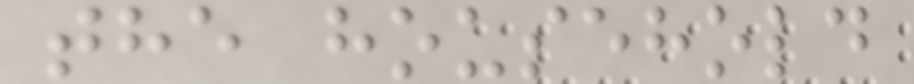the household
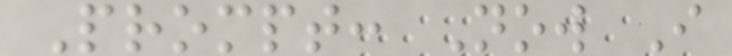Prompt: Now I
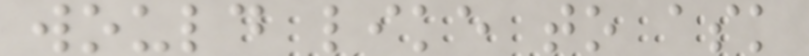would like to ask
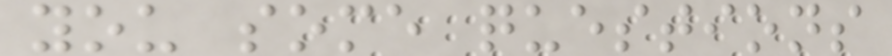you some questions
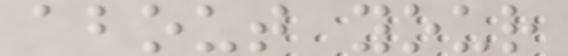about your
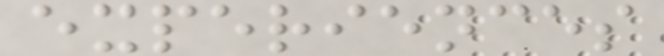experiences
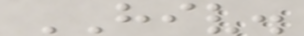HIV.
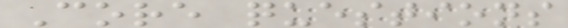Core questions
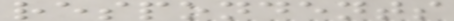respondents
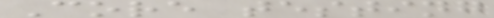Core testing
